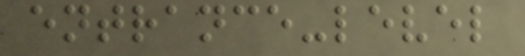entrance-level
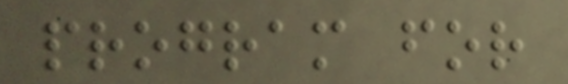program for
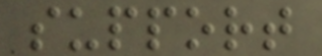support
